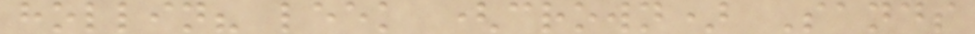hollin? leek (crown) Sands
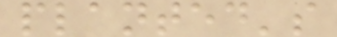planted's
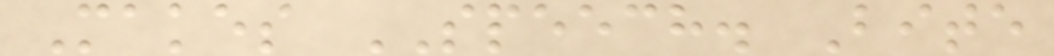Makes SPEECH. Bite
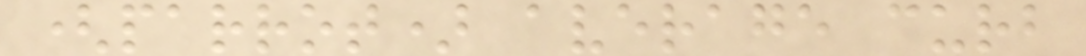(parrot) average curb
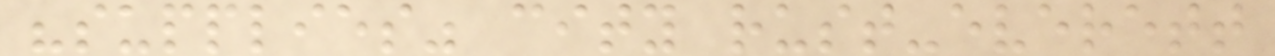"supplies" city rust-everett
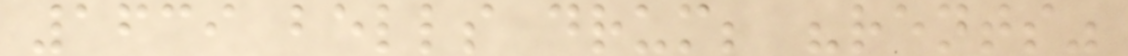1639 bells drum; "rents"
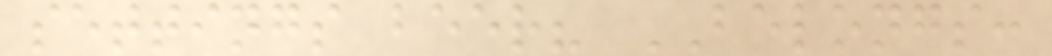settings beer? BELONGS:
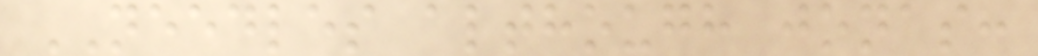NEEDLES although jonas:
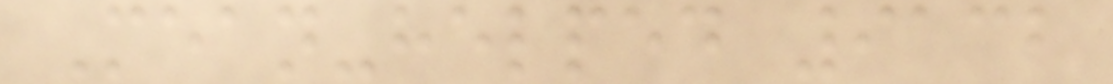Mean-helped 9132
